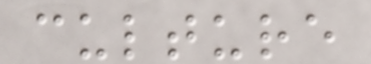culture
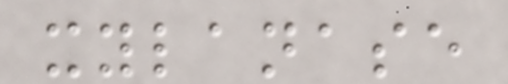xylanase
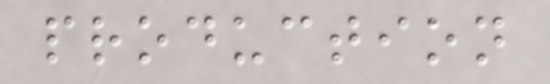production
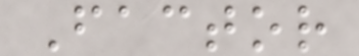Factor
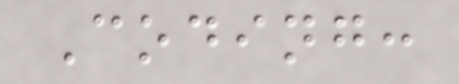Coding:
